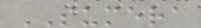SUMERA
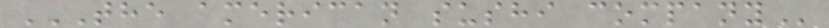THE AMERICAN SUSHI COMPANY
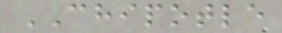CHIPOTLE
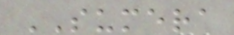SUMERA
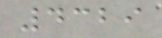4329
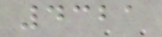4321
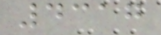4317
